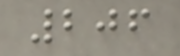206
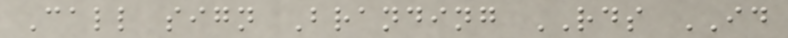Call sign Branding RDS ID
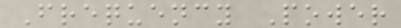Frequency Power
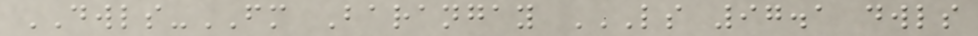DWLS-FM Barangay LS 97.1 DWLS
